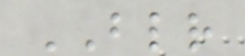BLR
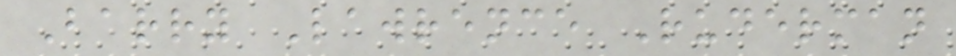Barry Lawrence Ruderman
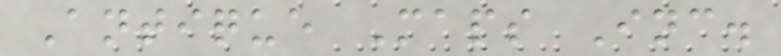Antique Maps Inc.
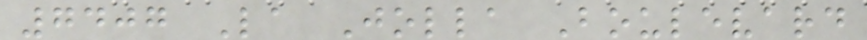7407 La Jolla Boulevard
